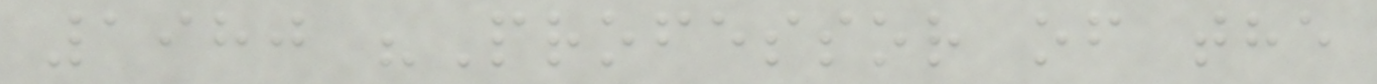1980 "Professor of the
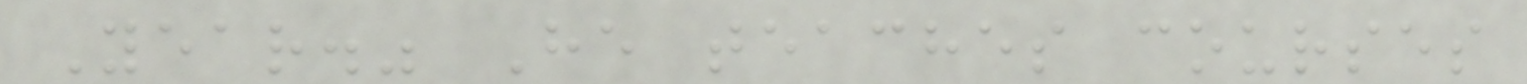Year." He teaches courses
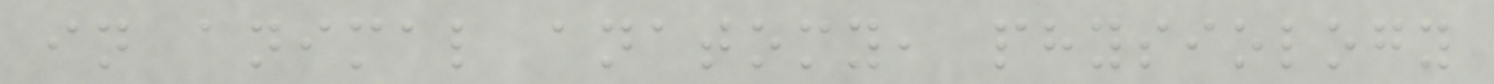in animal anatomy, physiology
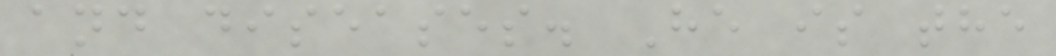and diseases. He is the
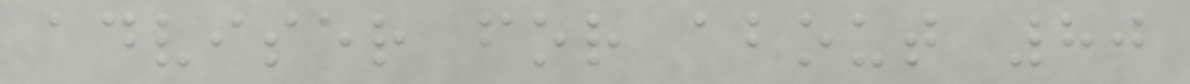adviser for about 80
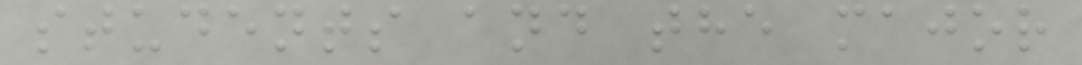students and the major
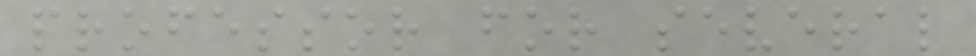professor for several
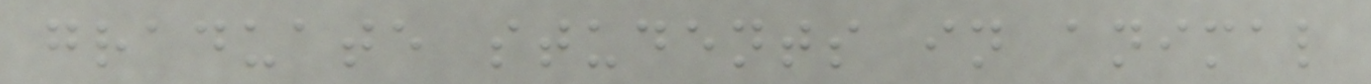graduate students in animal
